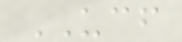UCF
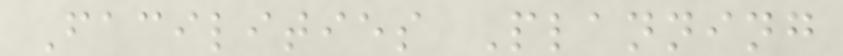Facilities Planning
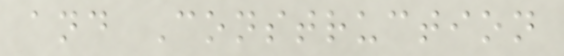and Construction
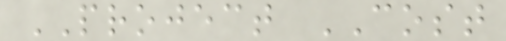PROJECT COST
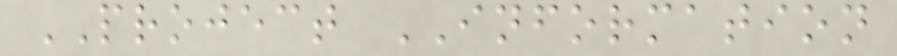PROJECT INFORMATION
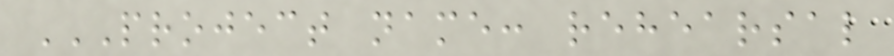PROJECT NAME: REHEARSAL
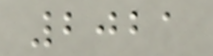2021
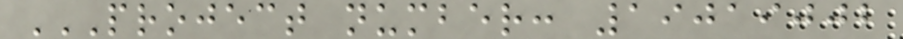PROJECT NUMBER: 19019002
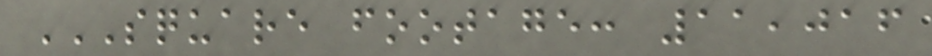SQUARE FOOTAGE: 11,016
